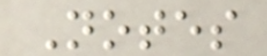Notes
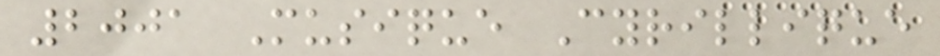2001 Musique Cyrillique
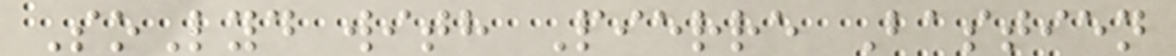SoLyd with Pierre Bastien
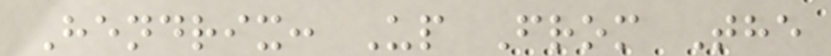Hendrix: Up From The
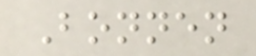Bonnen
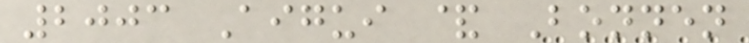2003 Aigui & Bonnen
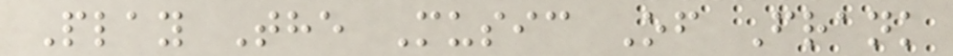Play The Music Of Frank
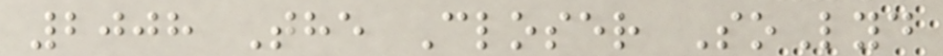2008 The Closer SoLyd
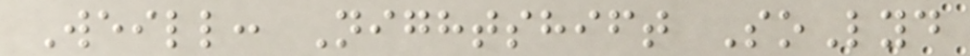Weill: Nightshift SoLyd
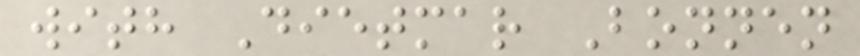with Dietmar Bonnen
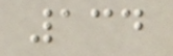134
